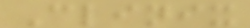Clinix
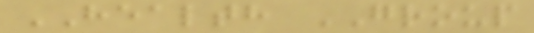HEALTH GROUP
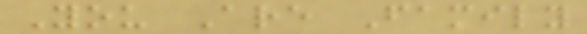You Are Family
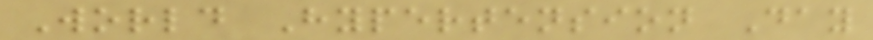World Hypertension Day
